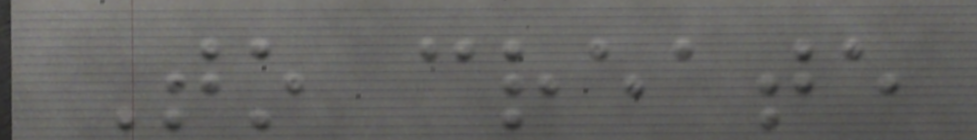To create
